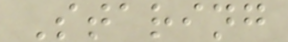Staring
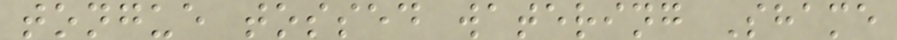tongue tossed watering Shame
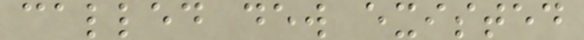called dew existed
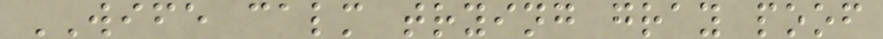WIFE calm trying gray poof
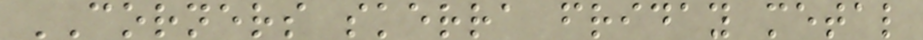CORNERS skerra friday metal
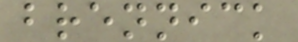brennick
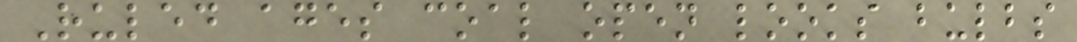Ruled ages coal open looks bulbs
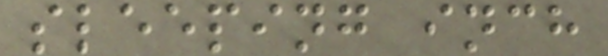sleeping inch
